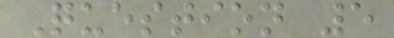Question 5
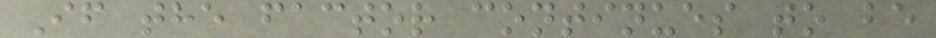If the factor continues to be
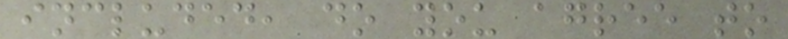included, do you agree to
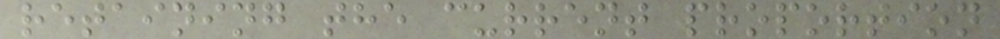retaining the current proportion
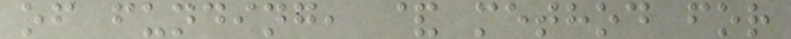of funding, & method for
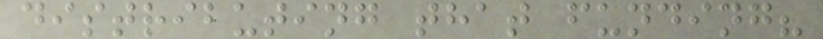distributing that funding?
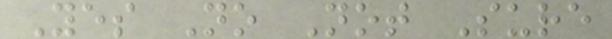Yes No Not Sure
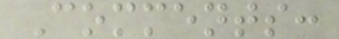Comments:
